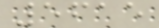5615
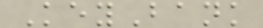KeyBank
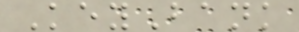KeyBank
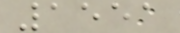1551
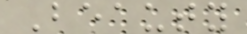Beauty
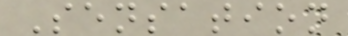Sensation
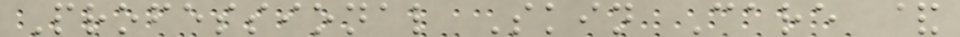Professional Skin Care &
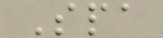Spa
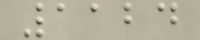1124
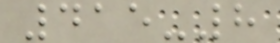415-8
